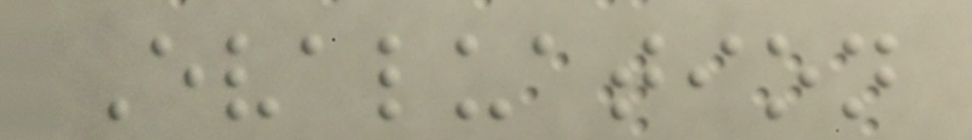Evaluation
